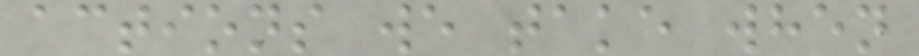actions we take when
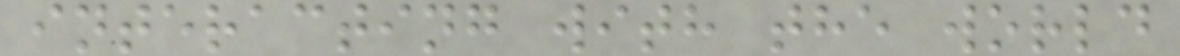interacting with the world
